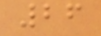26
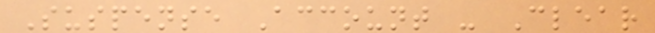Suspense Account - Clear
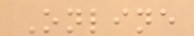Online
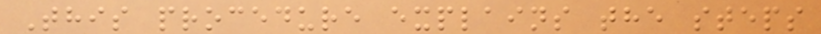This procedure explains the steps
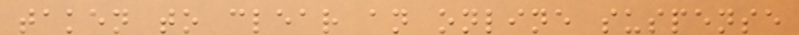taken to clear an online suspense
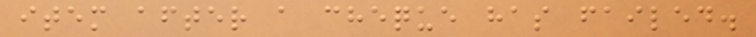item after a cheque has failed.
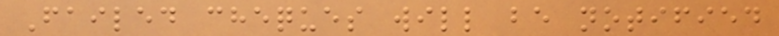Failed cheques will be notified
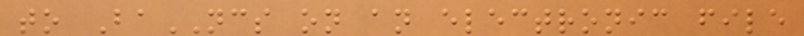to BaNCS on an electronic file
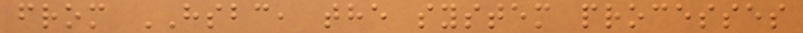from HSBC, the system processes
